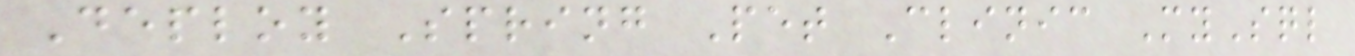Deploy Spring Pet Clinic MySql
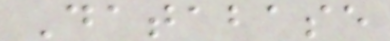Database
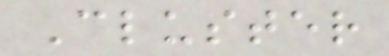Cluster
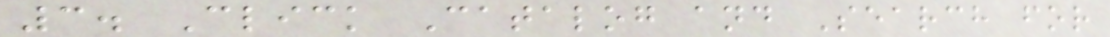3. Click Catalog and Search for
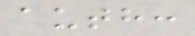auth:
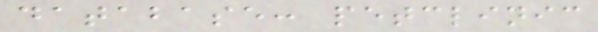database: petclinic
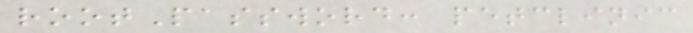rootPassword: petclinic
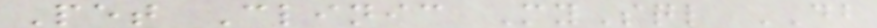Pet Clinic MySql DB
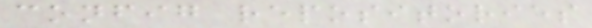config repositories
